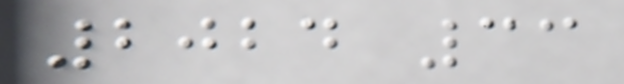2024 33
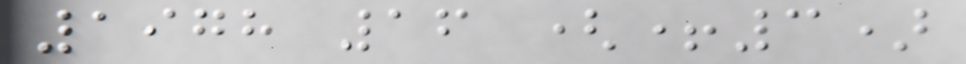1978 16 (+3)
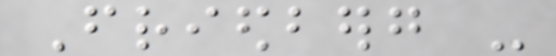Friedberg -
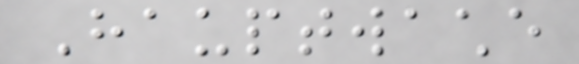Hauptwache
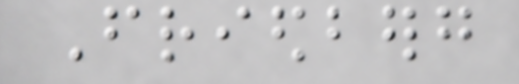Friedberg
